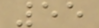55
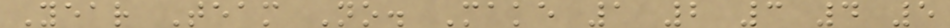Year Team No. Make 1 2 3 4 5
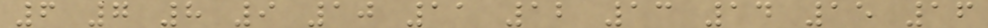6 7 8 9 10 11 12 13 14 15 16
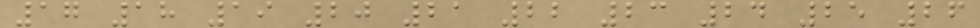17 18 19 20 21 22 23 24 25 26
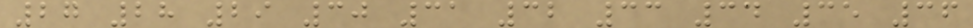27 28 29 30 31 32 33 34 35 36
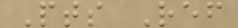Pts Ref
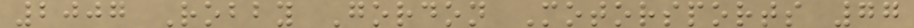2007 Robby Gordon Motorsports 77
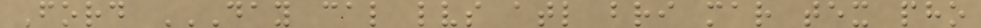Ford DAY CAL LVS ATL BRI MAR TEX PHO
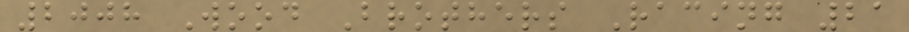2008 Wood Brothers Racing 21
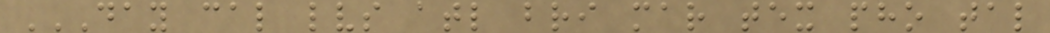DAY CAL LVS ATL BRI MAR TEX PHO TAL
